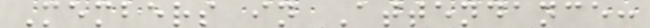Members in Attendance:
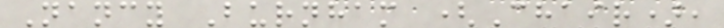Nancy Burnham (Chair),
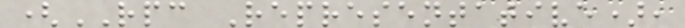(RPC Representative),
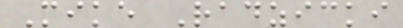Mike Radzicki
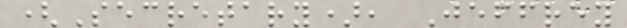(Secretary), Jeffrey
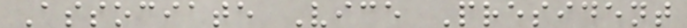Associate Vice President
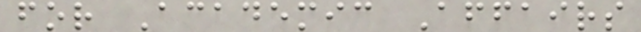for Academic Affairs
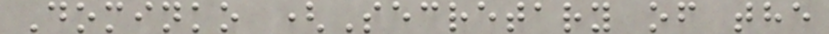Dominko (Secretary of the
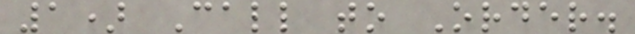1) Call to Order.
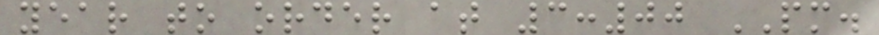year to order at 3:00 PM.
